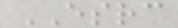ESRC
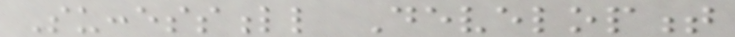Successfull Development
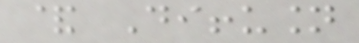& Diffusion
